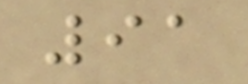91
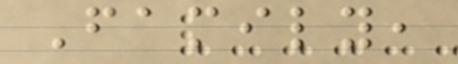Family,
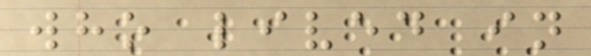who lived in
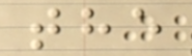the
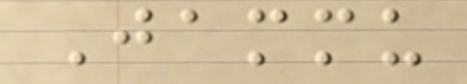Jammu
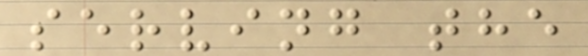serving the
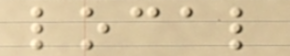local
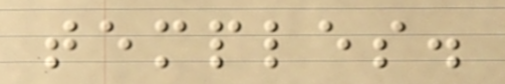temples.
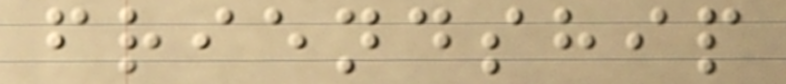friendship
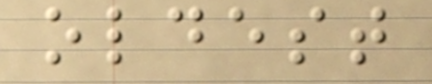oldest
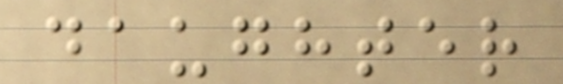daughter
